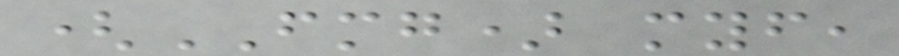(FMG) myself,
